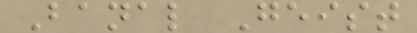Banal Geist
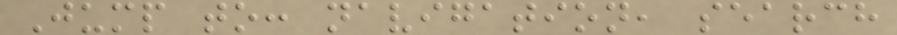Jump to: navigation, search
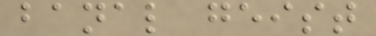banal geist
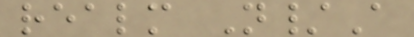realm N/A
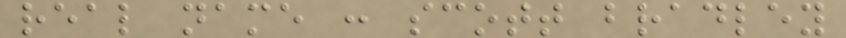real name : scott bradley
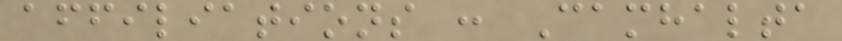affiliations : Camhalta
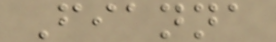Fianna
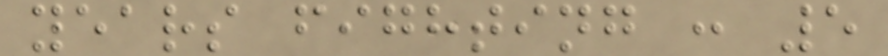years fighting : 5
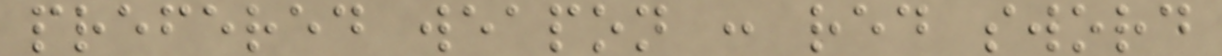prefered weapon : red sword
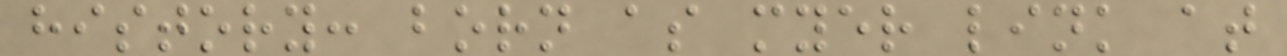history: born as myer link at
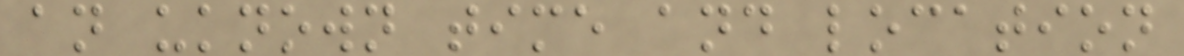an uknown time and location
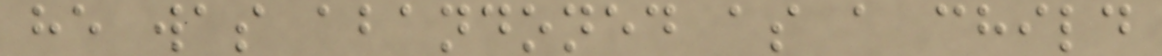he was abandoned as a child
